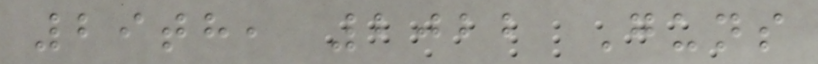29th, 2022 Guns
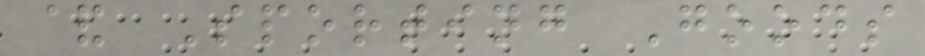& Sporting Goods
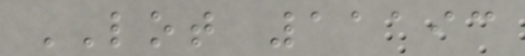LOT 11193
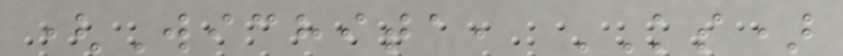(Wichita, KS)
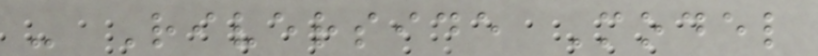- Riverside Model
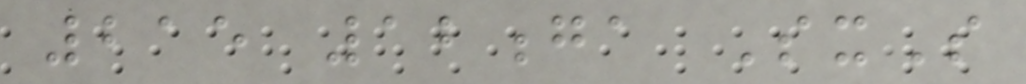215 12ga SxS
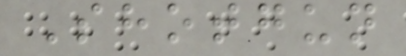Shotgun
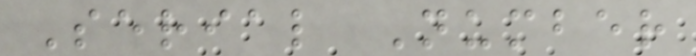Serial Number
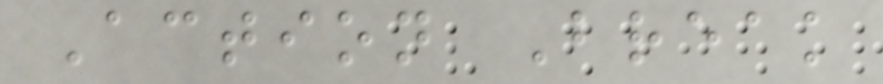Action Break
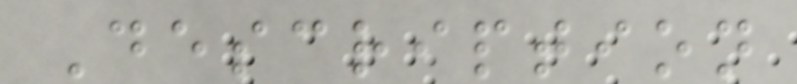Description
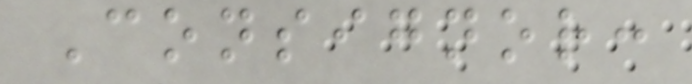Consignor:
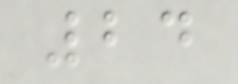24
